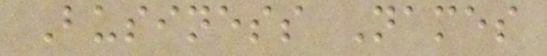Business Names
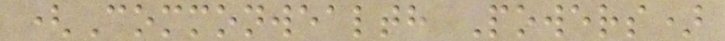(Commonwealth Powers)
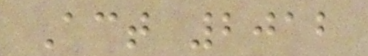Act 2012
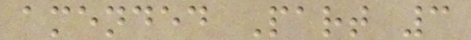amended Part 3
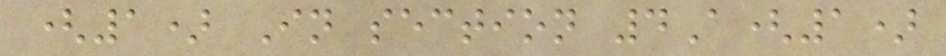(1) In section 4A(1)
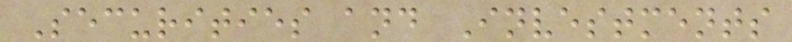Securities and Investments
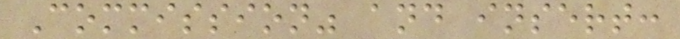Commission" and insert:
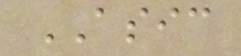ASIC
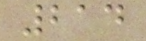214
